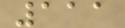111
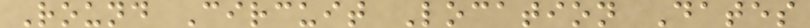Round Circuit Location Dates
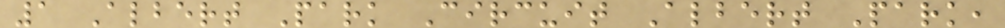1 Albert Park Circuit Albert Park,
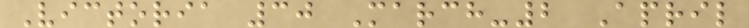Victoria 30 March-2 April
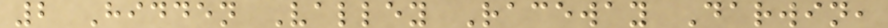2 Hidden Valley Raceway Darwin,
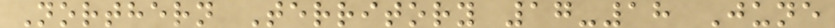Northern Territory 17-18 June
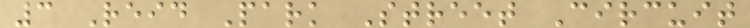3 Reid Park Street Circuit
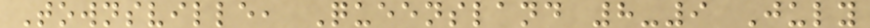Townsville, Queensland 8-9 July
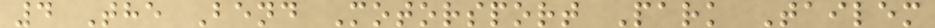4 The Bend Motorsport Park Tailem
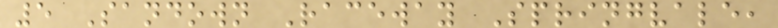5 Sandown Raceway Springvale,
